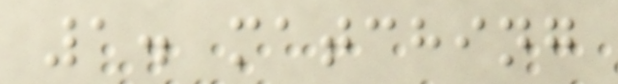1. matching
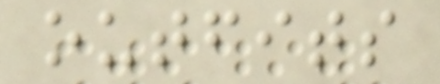outfits
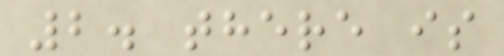2. there is
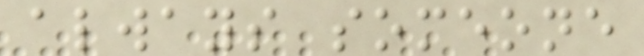always someone
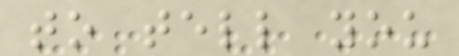to tell you
